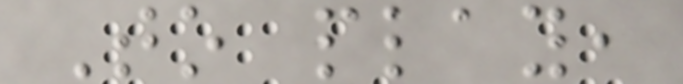To play,
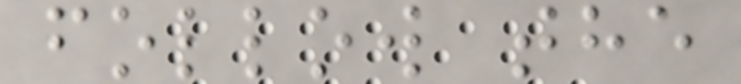follow the
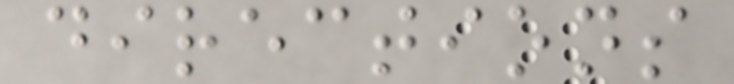directions
